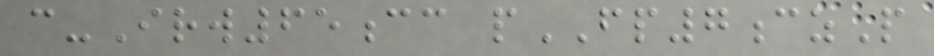c-Irw65cc pFP7czP
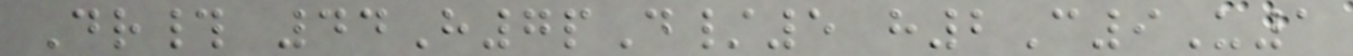Dr# 44H7pD/5 h2C9U1
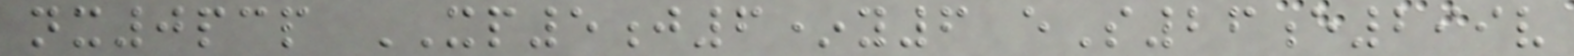nx0pcp XP5j6*y6 eS26e299v
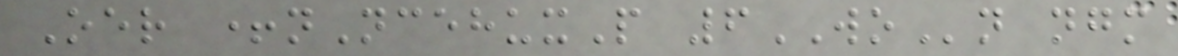Oer +nNcehuxP 6WOn ngm
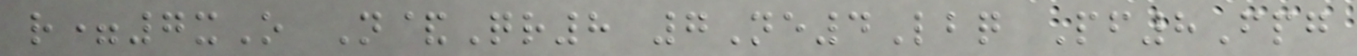r=7xO N&Qr8 7Ne4Lbq Pf8Fpg
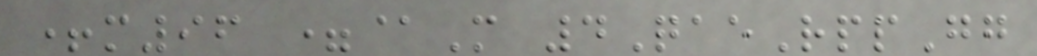+m96 =@M 4QaeRppGg
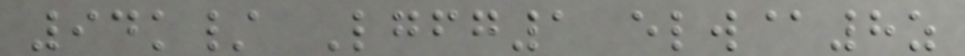94k/ Lgfg1 elw@8z
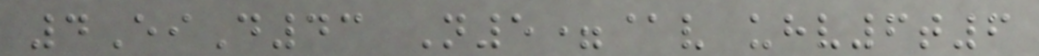4EiD43 N5=@v uhv6t6
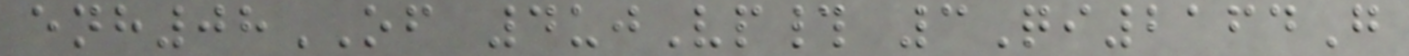enh08OF 4ujVp# 3Qi2164G
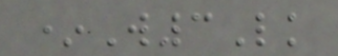*W3Lk
